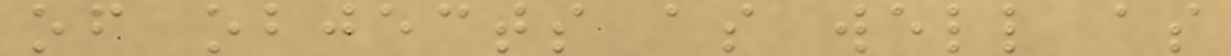of objects as well as
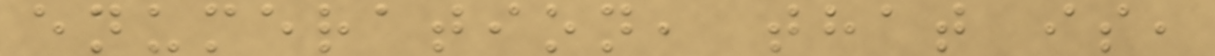enumeration, that is,
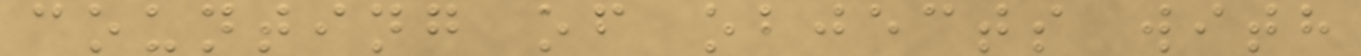counting of objects with
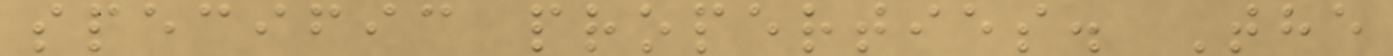specific properties. The
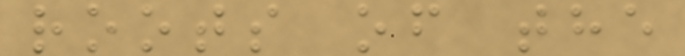roots of the
